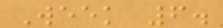Week 6.
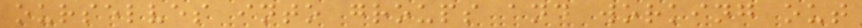ourselves into groups and working out
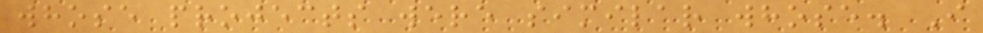whose projects were similar whose. I
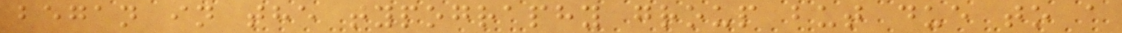began in the typography group but due to a
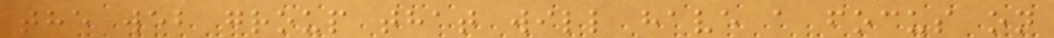the web group that will have a focus on
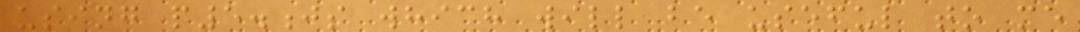using p5.js which will be useful to me
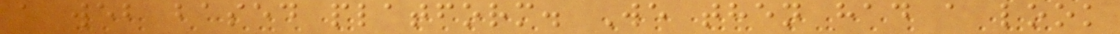a web based platform. We then had a look
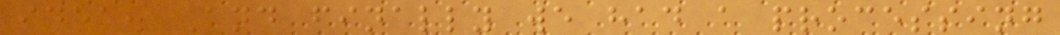idea. And finally we had a processing
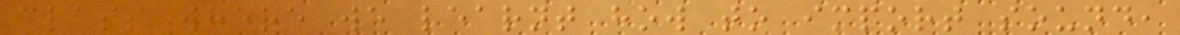class where we learnt how to import sound,
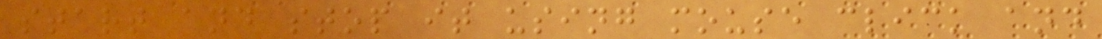start and stop it using mouse click and
